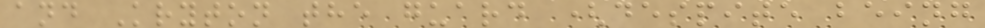and Kryton the guard (despite being
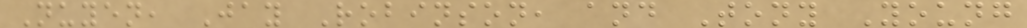Nuyen, Jay Robinson, and Tony Young
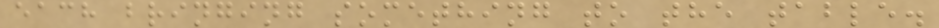each bringing something to the table.
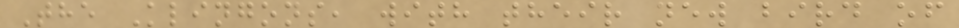The Klingons, with their new bird of
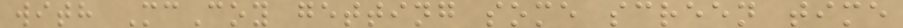with McCoy getting some screen time
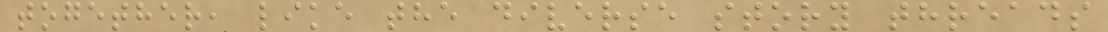together, like the diverse story threads
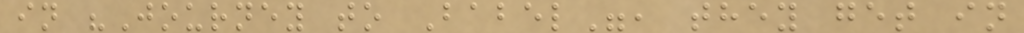in "Journey to Babel", they get in
